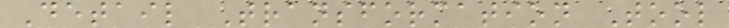Detail Transformation Tool
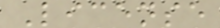License
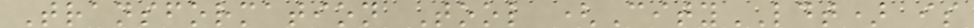Transformation Tool (CityLDT) is
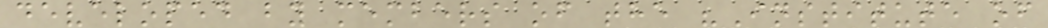developed by members of the "Institute of
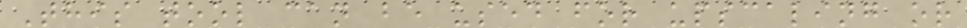This tool can be used for upscaling or
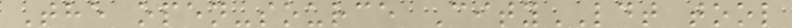The open-source CityLDT tool
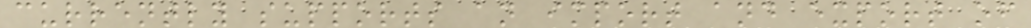currently supports an import and export of
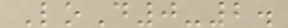LoD0-2.
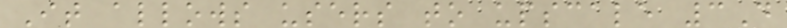It allows users to upscale 3D
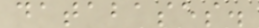databases.
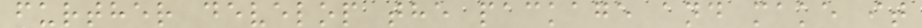further develop the package and make it
